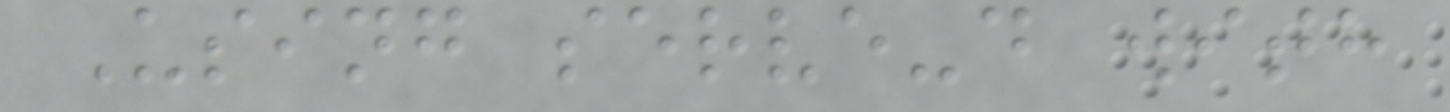Using serve-d with
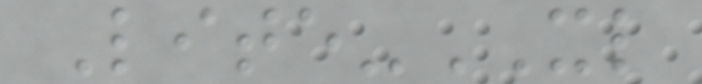Lite-XL
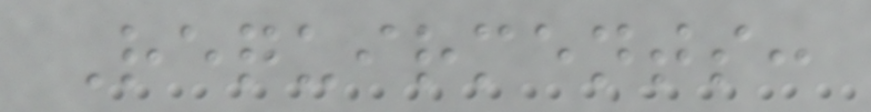Requirments:
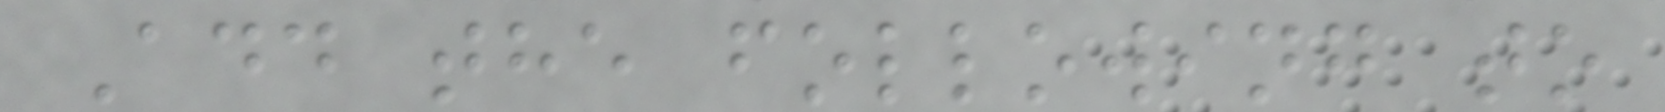Add the following to
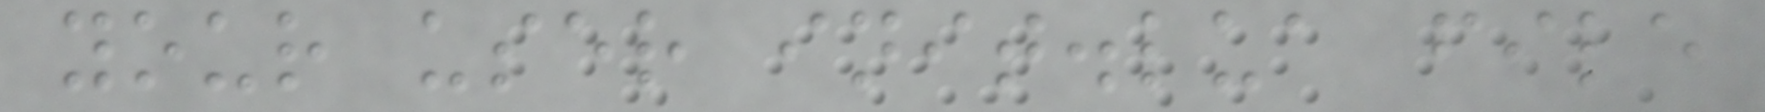your user init.lua file
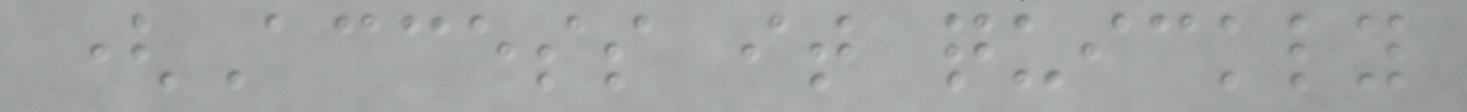(Access it quickly
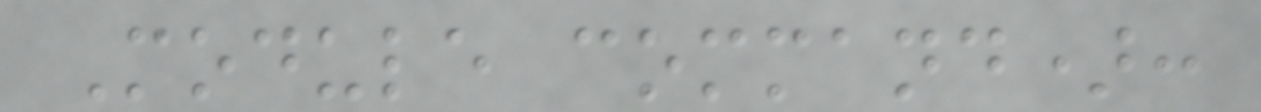Module command):
